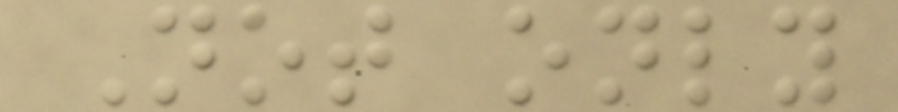Not only
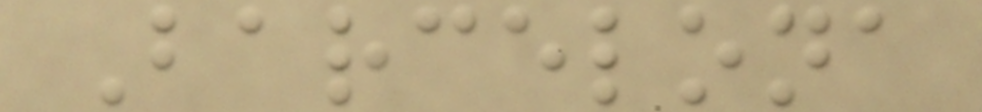Barcelona
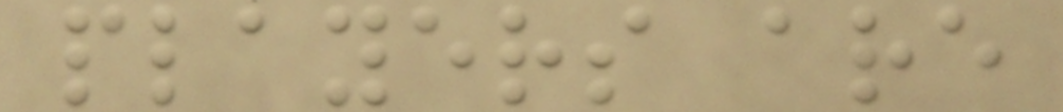players are
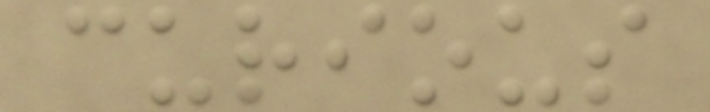curious
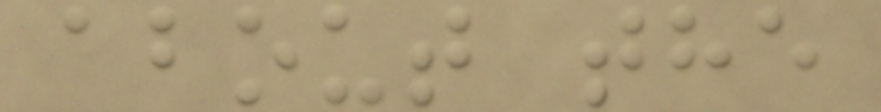about the
